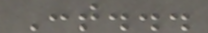Cont...
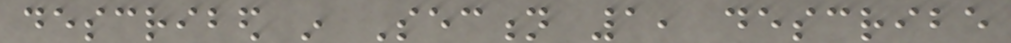described in Section 1, describe
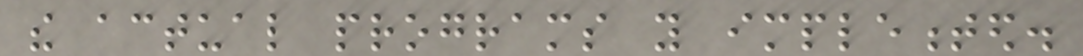the actual programs you implemented.
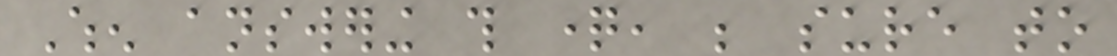When answering this question, be sure to
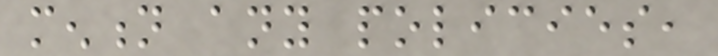mention any policies,
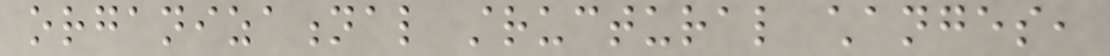organizational structural changes,
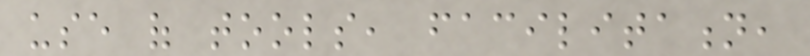use of tools, facilitation,
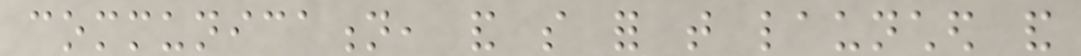communication, and so for that launched and
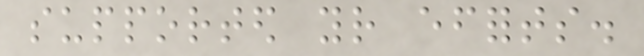supported your efforts.
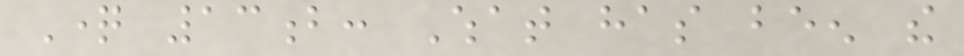Question 13b: What has been the
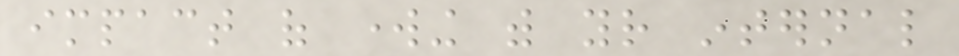impact of working with your internal
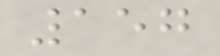157
